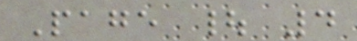Page | 4
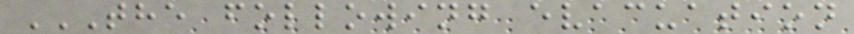THE FOLLOWING EVACUATION
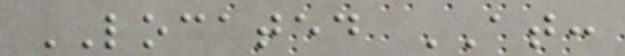LOCATED AT:
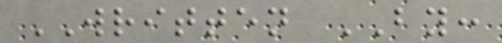WRITTEN BY:
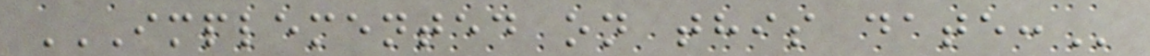IMPLEMENTED ON THIS DATE:
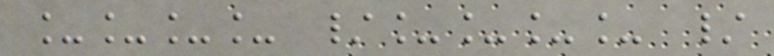____ /____ /
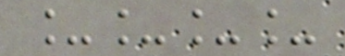____
